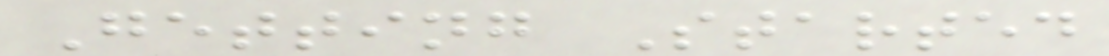Getting Started
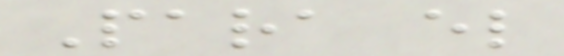Para el
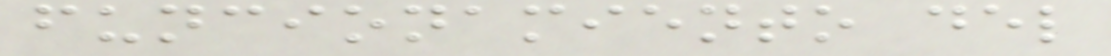funcionamiento del
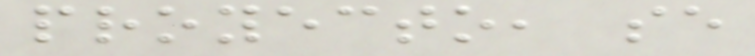proyecto, se
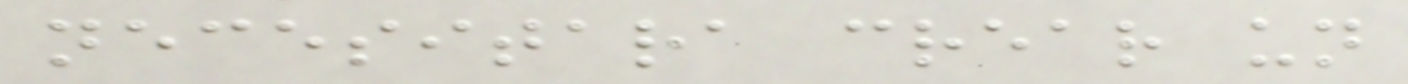necesitara crear un
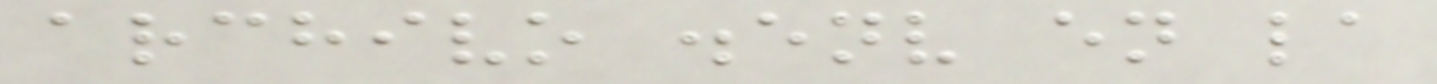archivo .env en la
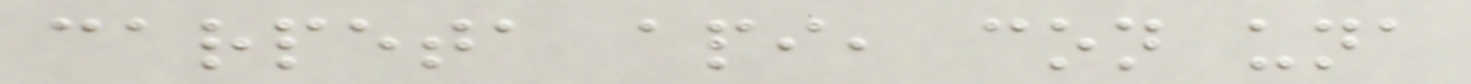carpeta api, con una
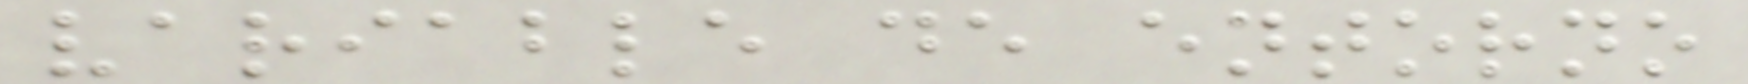variable de entorno
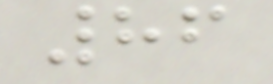86
